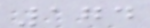174
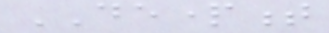DEPARTMENT
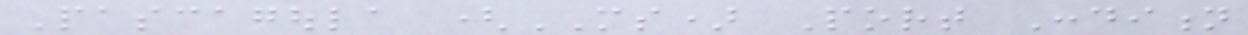Pascagoula (MS) Port Condition
